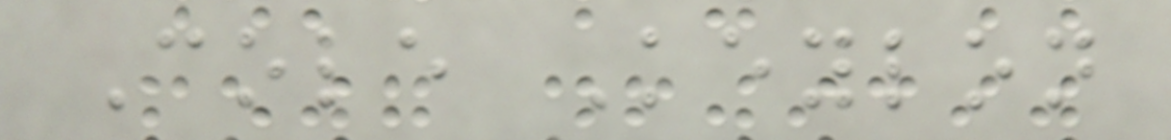Cole Keylon
